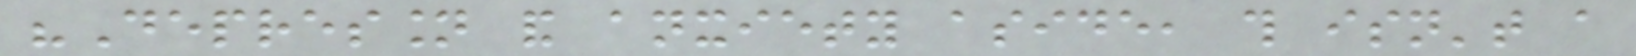"Depression and anxiety aside, this isn't a
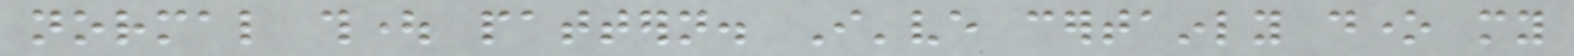normal thought pattern. I've certainly done my
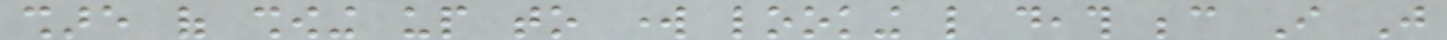share of showing up to work looking like death because I Just
